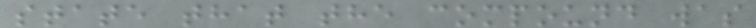state that the compound was
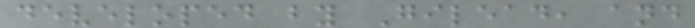developed by Gilead, and
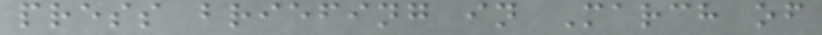press briefing in March of
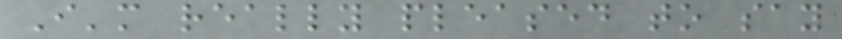I'm really pleased to say
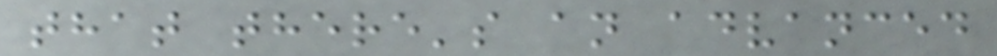that there's an advanced
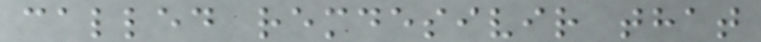called remdesivir that
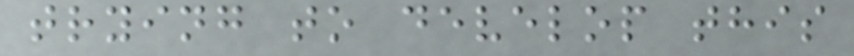trying to develop this
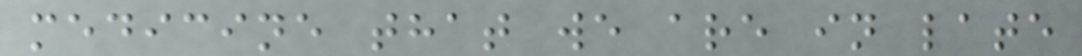medicine that we are in late
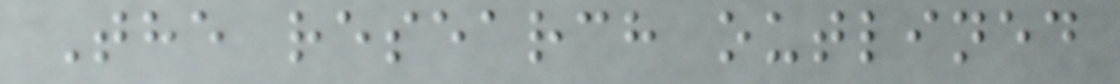The research outlined
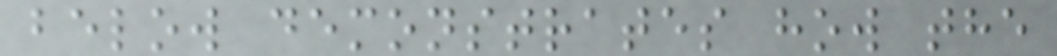below demonstrates how the
